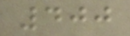400
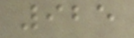925
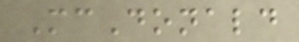McDonald
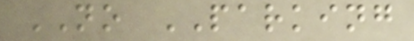NO PARKING
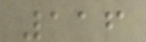116
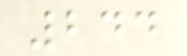244
